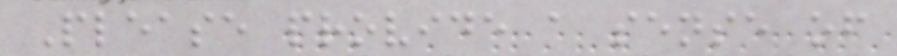Please provide a sense of
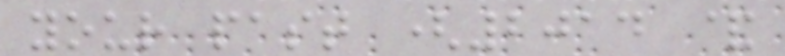your past (2014 &
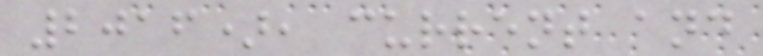2016), current and
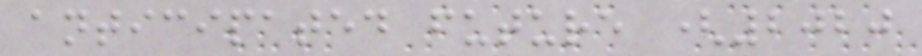anticipated future (2020
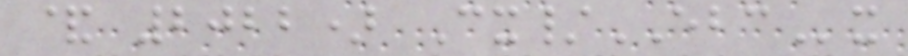& 2022) Cx/EBCx
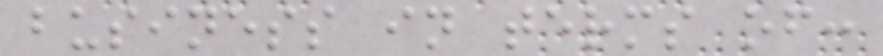business in terms of:
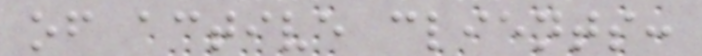of active clients:
